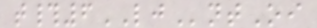t#6LJntOi
